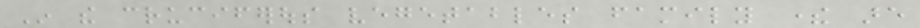In the cruciferous vegetables family there are
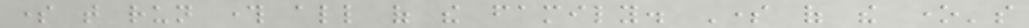some that run through all of the family. Some of the one's
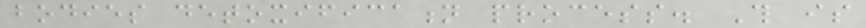bodies detoxification process. This is
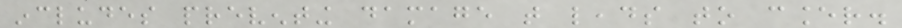includes preventing damage that leads to cancer.
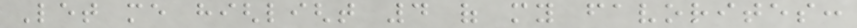Let me highlight 4 of my favorites:
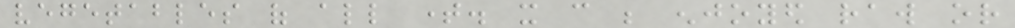vegetables of all time. it can be enjoyed raw or
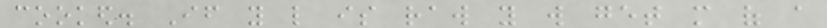cooked. If you like is raw you will get more of a
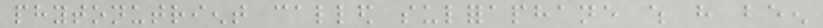phytonutrient called sulforaphane which have been
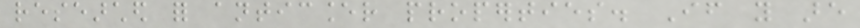researched for anticancer properties. If you are
